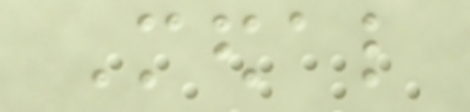Medal
